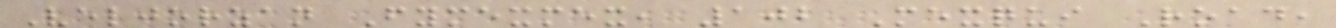Veljorzan Fymexmex, 102 Mexqui Road,
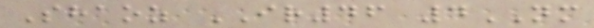Shaoz IR46 4NM
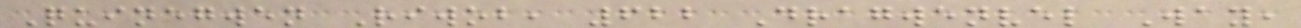Quinegwen Riwob, 622 Dragwenvel Way,
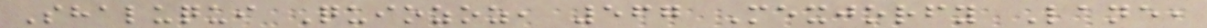Shaluqui Quiozoz, 567 Mexjorfy Lane,
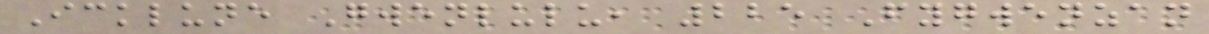Icklune Gwenlulu, 225 Fygwenzan
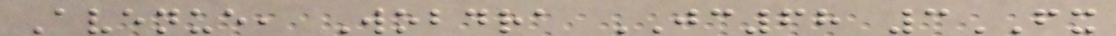Avenue, Wobdra JC68 3FX
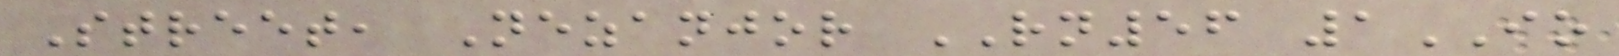Street, Nezanjor RN56 1IO
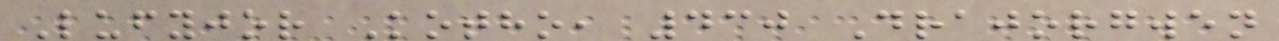Lufyjor Kotho, 430 Drajorgwen
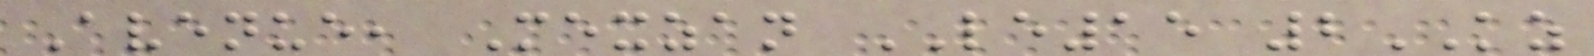Avenue, Mexzan LE15 2KZ
